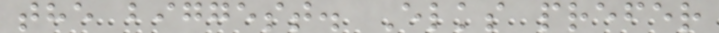the biggest. Elks prefer
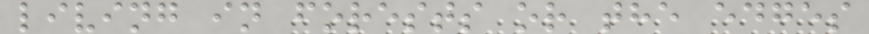living in forests or the edges
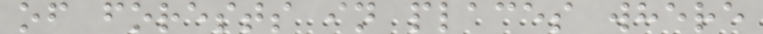of forests in places where
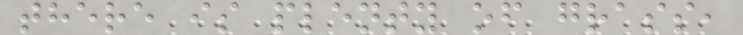there is plenty of grass,
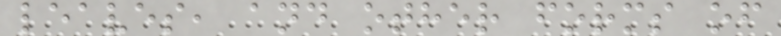leaves, and other forms of
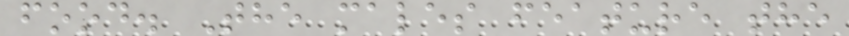food. The males feature the
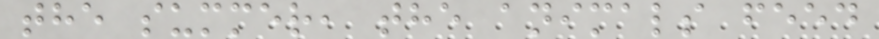the summer, the animals feed
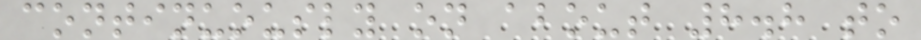continuously on about 8.8 to
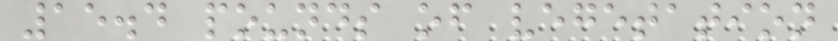15.4 pounds of vegetation
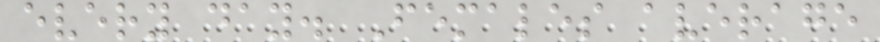every day. Females average
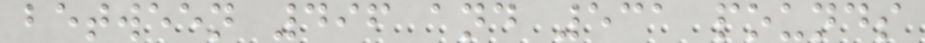between 496 and 531 pounds
